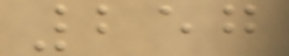257
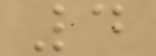4
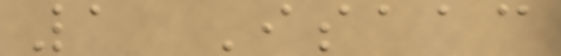1 Isaac
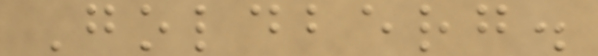Goldberg.
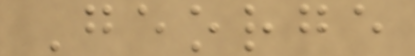George
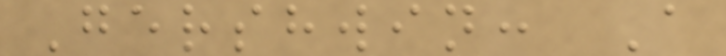Gershwin: A
